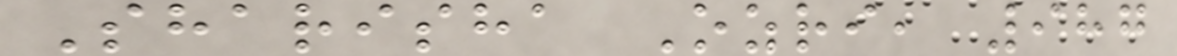Sharisha Ozri, 987
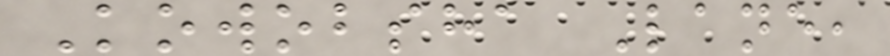Kowobsha Lane,
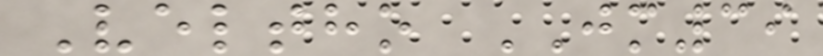Veltho JM39
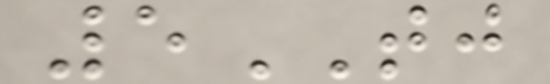5TJ
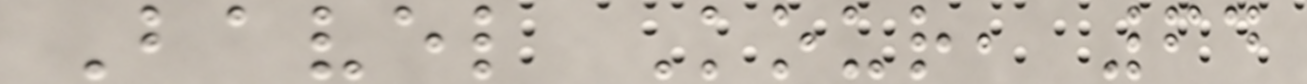Bavel Kour, 64
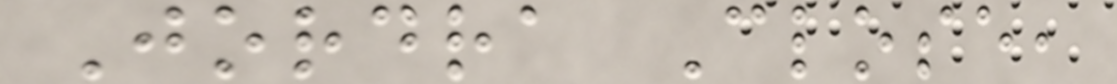Jordra Close,
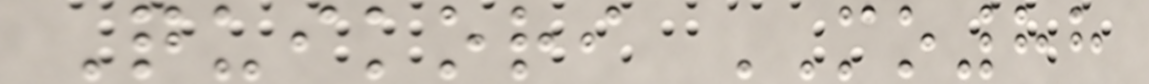Quikori MO88
